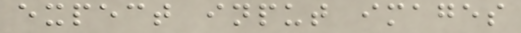expect input images
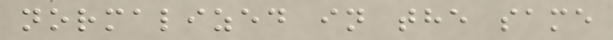normalized in the same
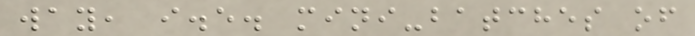way, i.e. mini-batches of
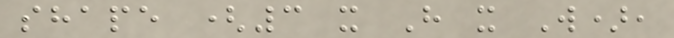shape (3 x H x W),
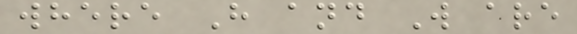where H and W are
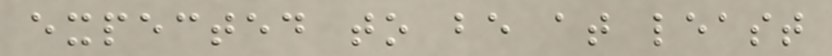expected to be at least
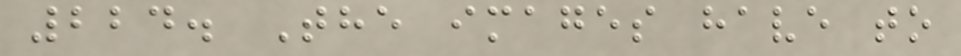224. The images have to
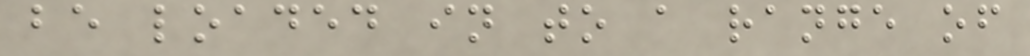be loaded in to a range of
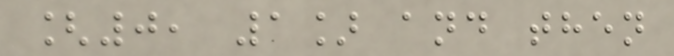[0, 1] and then
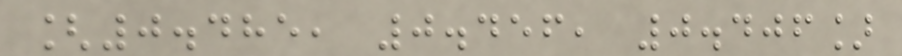[0.485, 0.456, 0.406]
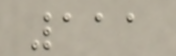111
